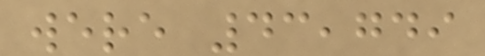were 43,749
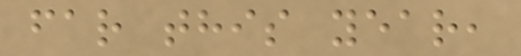far this year,
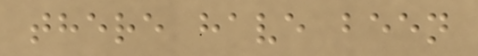there have been
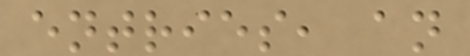entries, an
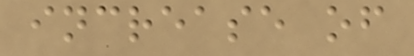increase of
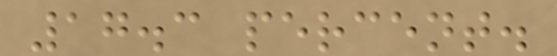17.3 percent.
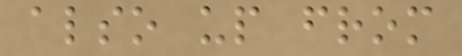also up from
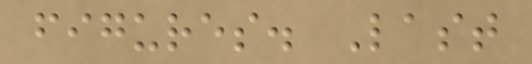figures. Last
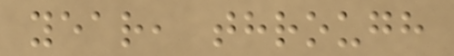year, through
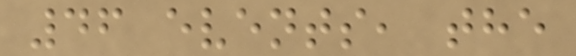46 events, the
